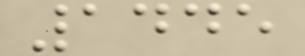1445
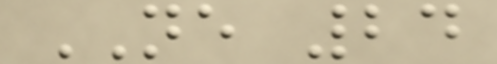NE 24
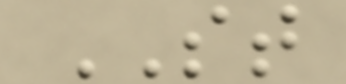ST
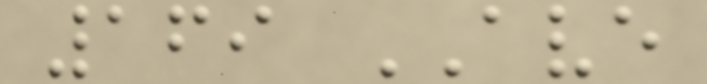169 AVE
